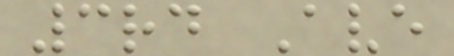3rd Ave
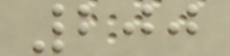200
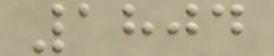1804
